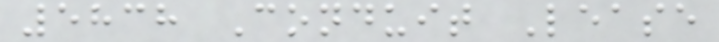5838 Conduit Lease
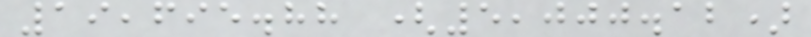19,695.88 (5,000.12)
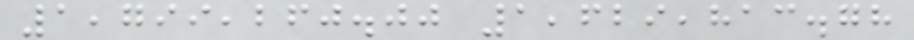1,799,260.00 1,629,813.78
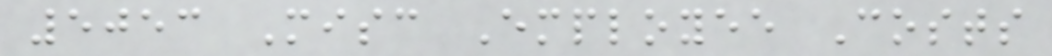5053 Misc Employee Costs
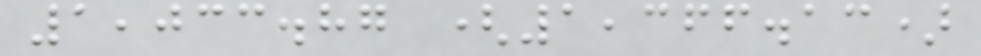1,033.87 (1,366.13)
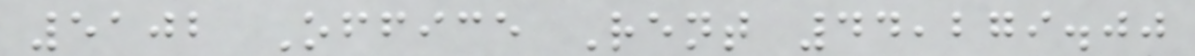5102 Office Rent 44,279.00
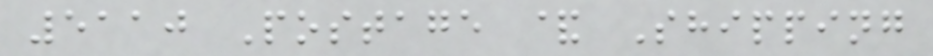5110 Postage & Shipping
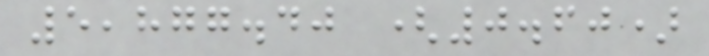5,877.40 (0.60)
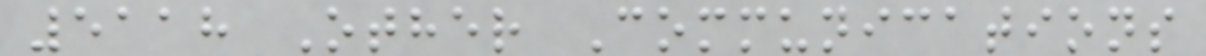5118 Other Communications
